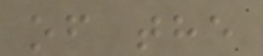of the
